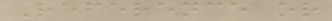Reference or
